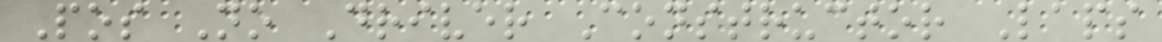Pos No Driver Constructor Laps
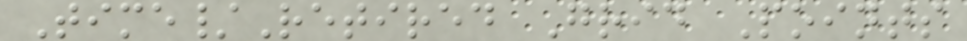Time/Retired Grid Points
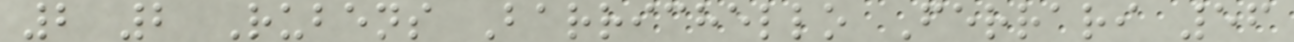2 2 Rubens Barrichello Ferrari 56
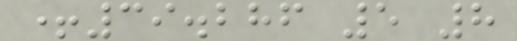+39.286 5 8
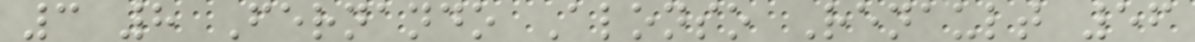3 8 Fernando Alonso Renault 56
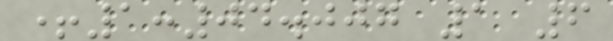+1:04.007 1 6
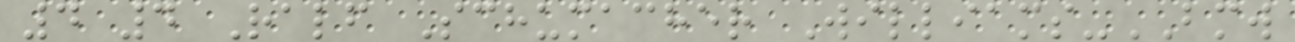4 4 Ralf Schumacher Williams-BMW
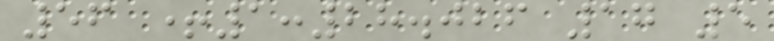56 +1:28.026 17 5
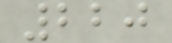220
